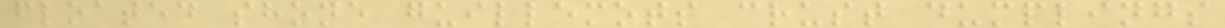floated shone guillemots crust dumplings
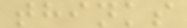thinks
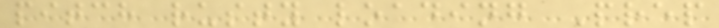pitch rusty loading Prep
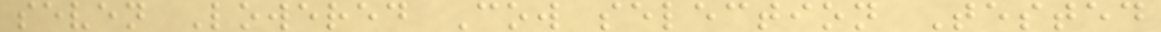seven Lowered Cow selection Tested
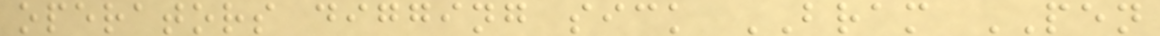operators digging sick BRAM PEN
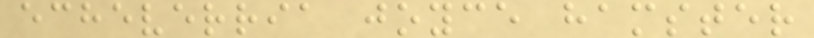echeverria joyce hamster
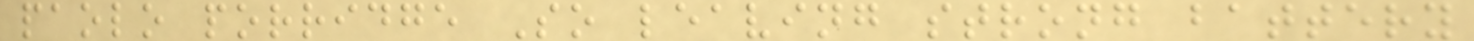paolo porridge So leaving strong battery
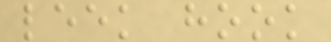leek hook
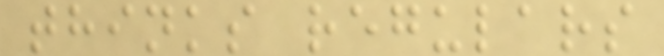thinks regulars
